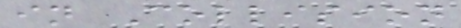in Collision
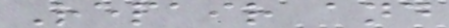Repair and
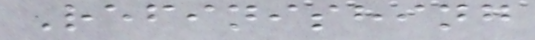Refinishing
